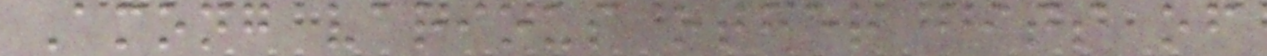Among various other bits of
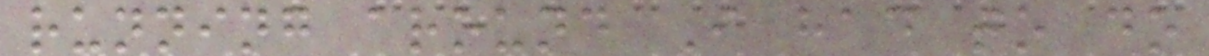running around I had to do
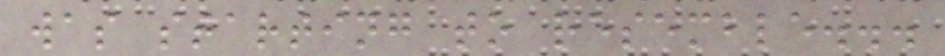was starting to resemble...
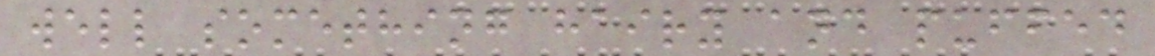well something hairy and puffed
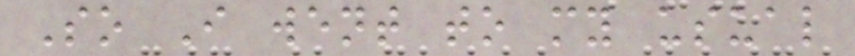So I went to my usual
